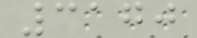3170
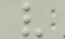v
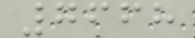7668
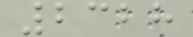2328
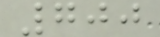700
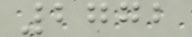2772
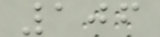106
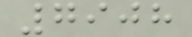7908
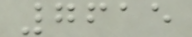7615
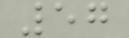57
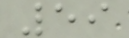59
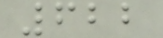622
